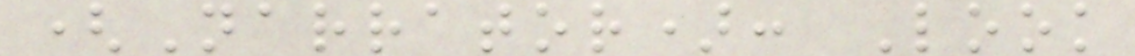(Narrator): Look
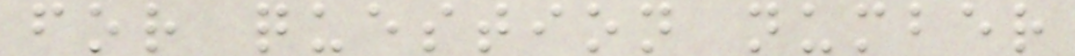for question number
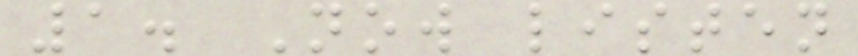1. Now listen
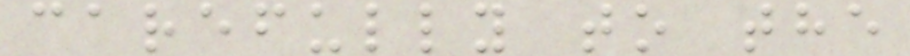carefully to the
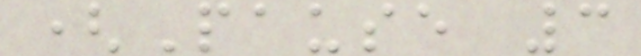(Pause 3
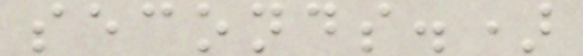seconds.)
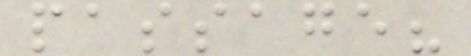passage?
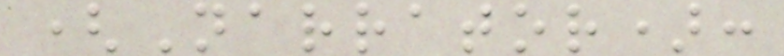(Narrator):
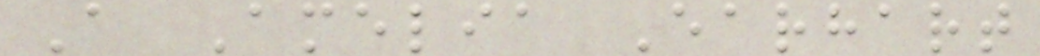A Amelia Earhart
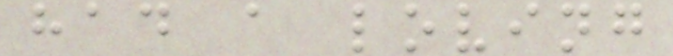had a loving
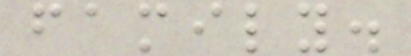family.
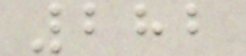282
